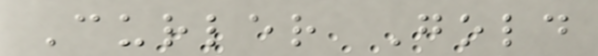Curler Gold
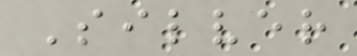Silver
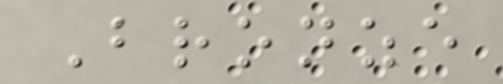Bronze
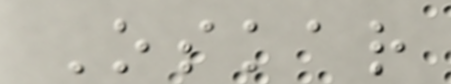Oskar
